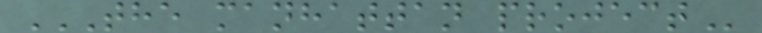THE MANHATTAN PROJECT
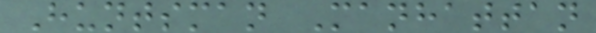Huntsman Manhattan
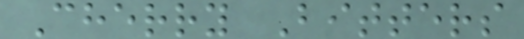Cherry Bitters
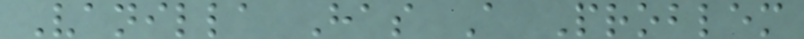Vanilla Has A Problem
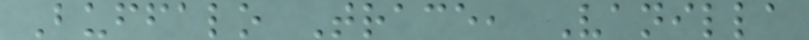Buffalo Trace, Vanilla
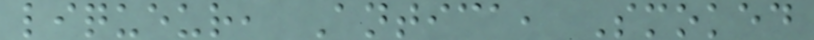liqueur, Antica, Smoked
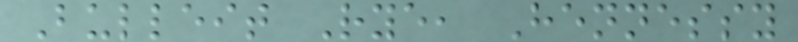Bulleit Rye, Hennessy
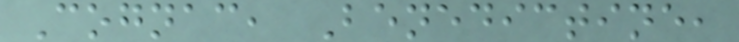Cognac, Benedictine,
